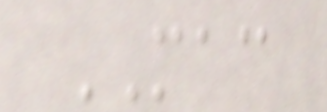MAC
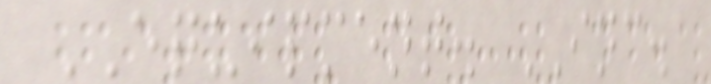EQUIPMENT. INC.
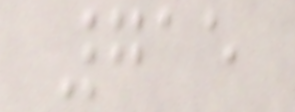715
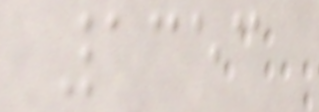1353
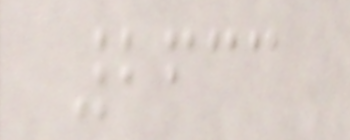2633
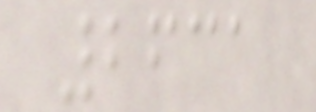2631
